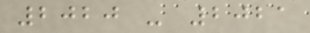2020 - 2021
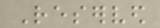Reserved
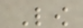Low
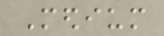Medium
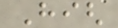High
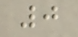0
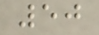50
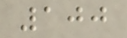100
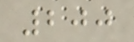200
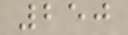250
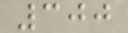300
